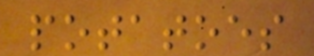potatoes
